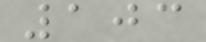103
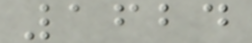1624
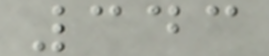343
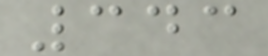343
